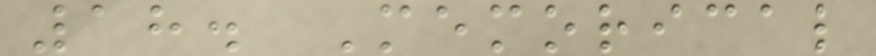18. Memorical
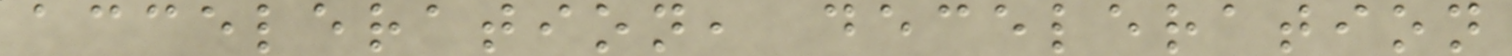acceleration, deceleration
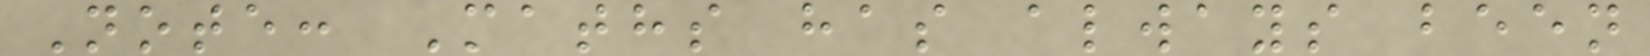Note: Maths has always been
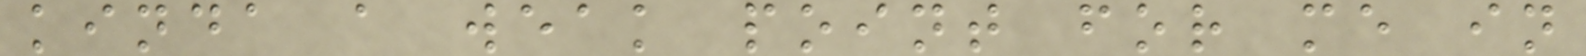kinda a weak point for me in
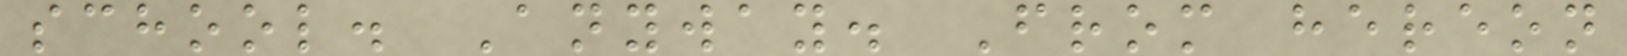school. Anyway. From hereon
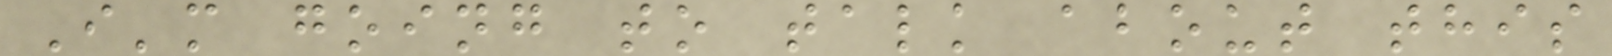I'm going to talk about this
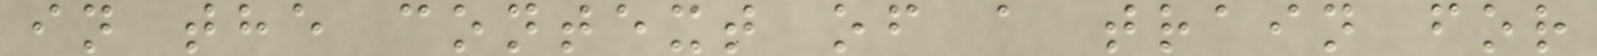in the context of a train for
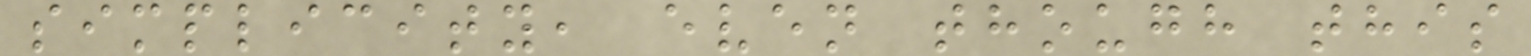simplicity, even though this
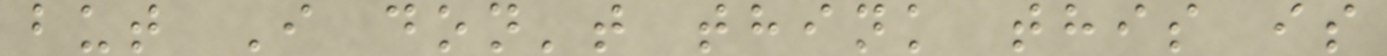but I don't think this is
